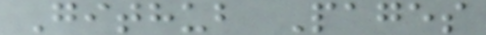Github Pages
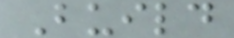Build
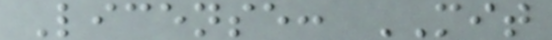License: MIT
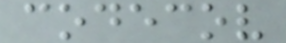codecov
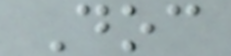Doc
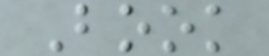Book
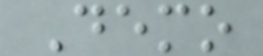Demo
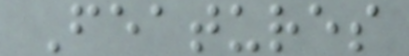Features
